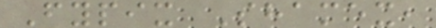Fypix Shamex,
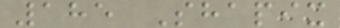185 Shapix
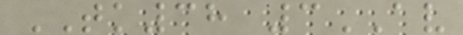TK38 3AV
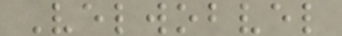Velwobvel
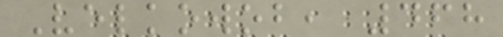Velkowob, 468
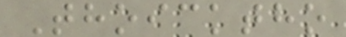Thoicktho
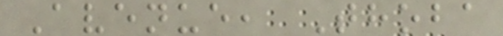Avenue, Thoba
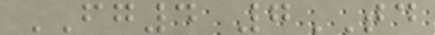FG4 7TD
